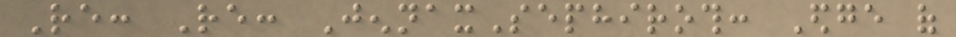Re: Re: JennaxSephiroth: Edge of
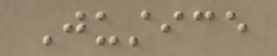Justice
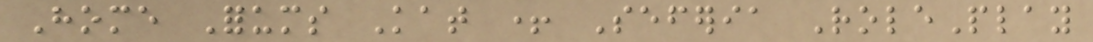Home Forums Kat + Seferia RolePlay
